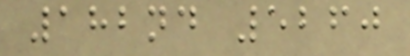182nd 5260
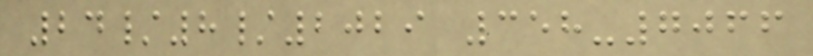24/8/2029 358-7066
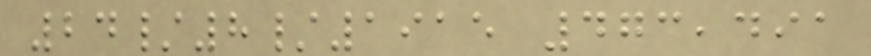24/8/1915 473,491
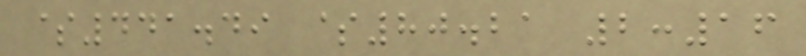$441.49 $80.21 2:16
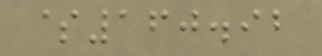$160.92
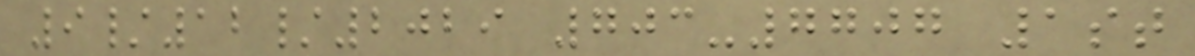9/12/2029 703-7707 1st
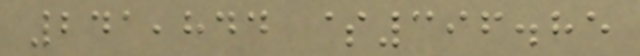241,844 $396.85
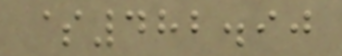$482.90
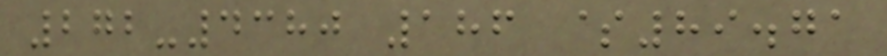272-4380 186 $89.71
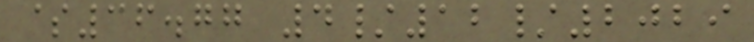$36.77 4/12/2029
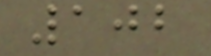102
